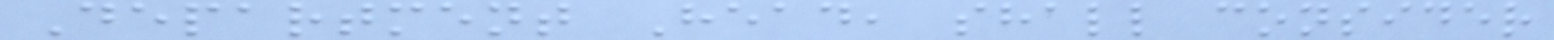Department Head, shall consider
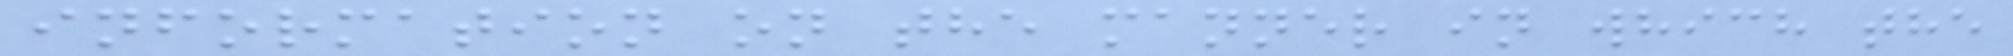information on the manner in which the
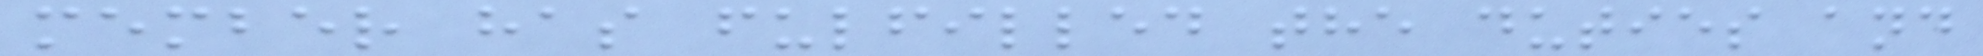member has fulfilled the duties and
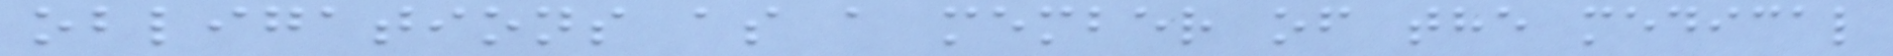obligations as a member of the medical
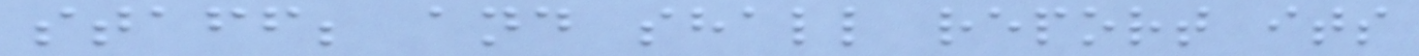staff; and shall report its
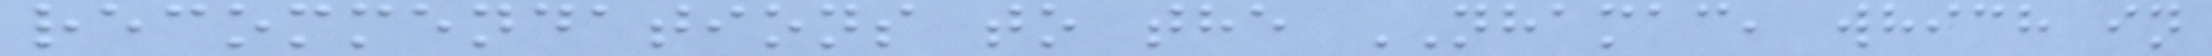recommendations to the NHAMAC, which in
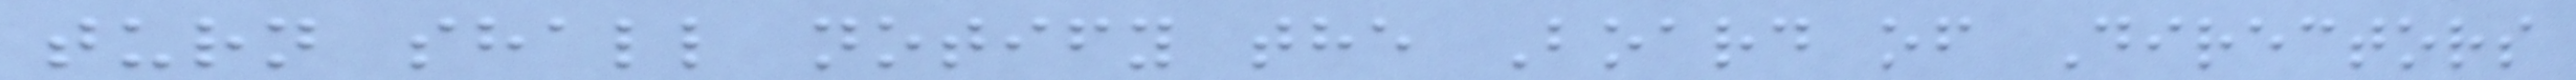turn shall notify the Board of Directors
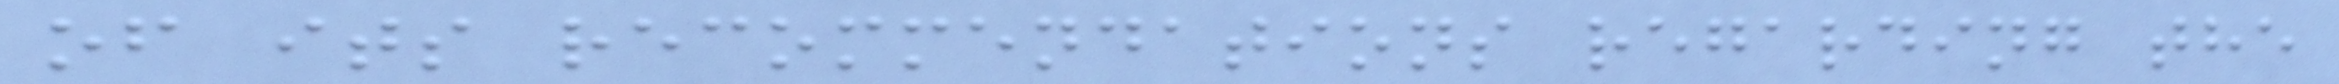of its recommendations regarding the
